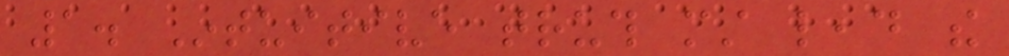1. Intuitive truth must lead the
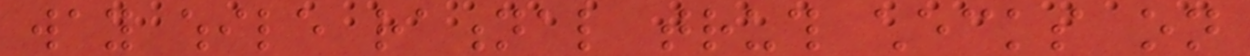way while rational truth checks on
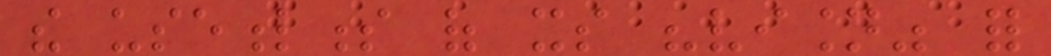the usefulness of its "vision" for
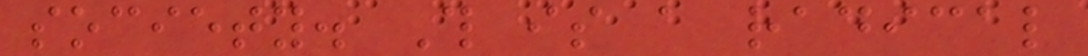society. This is a radical
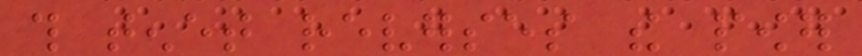this tenet reverses the power
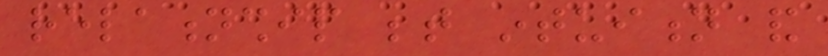relationship between intuition and
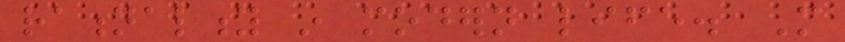rationality in modern life. More
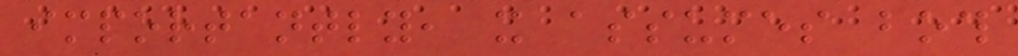importantly, it assumes both
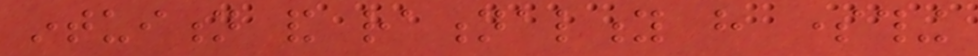intuition and rationality have something
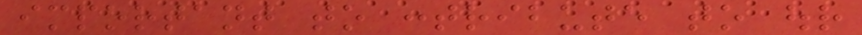important to contribute to our
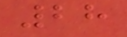28
